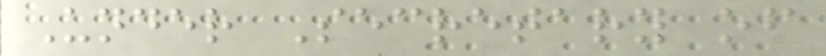Under Secretary of
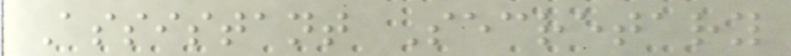Assistant Secretary
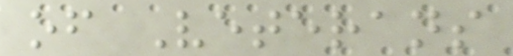of Veterans
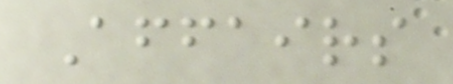Affairs
